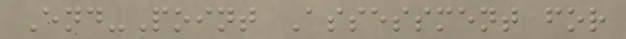End-Point Assessment for
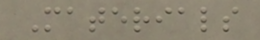Materials
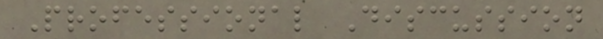Professional Discussion
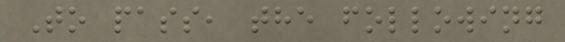To pass, the following
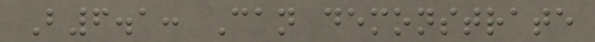B6.1: Can demonstrate
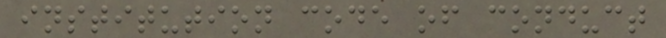institution code of conduct
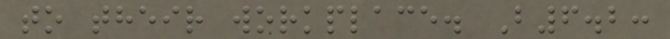to their workplace. B6.2:
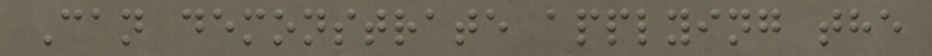Can demonstrate applying the
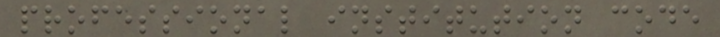professional institution code
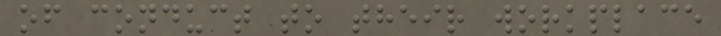of conduct to their workplace
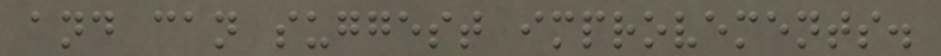and can suggest improvements.
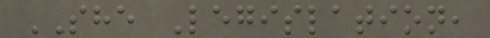SHE Legislation,
